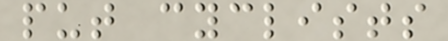put cyclists
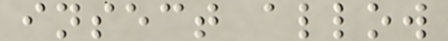insect allow
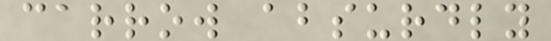carrow absurdly
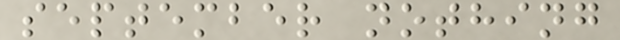september nothing
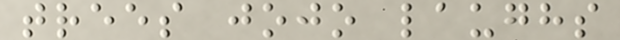trees jojo laughs
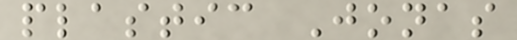plastic Jonas
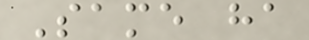Same ha
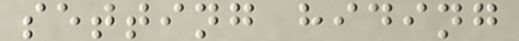setting hiding
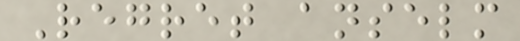Regret anselm
